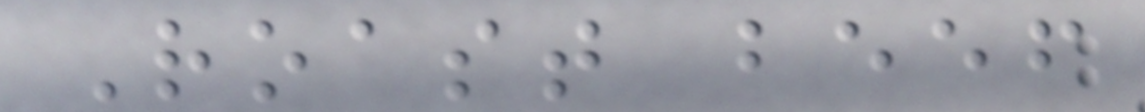Roast beef
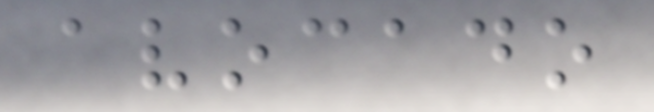avocado
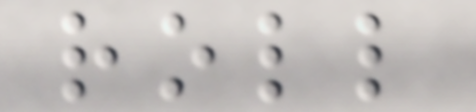roll
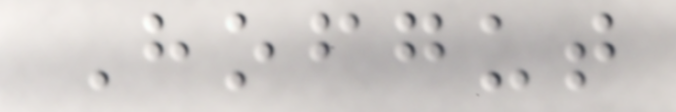Hofgut
